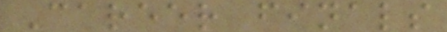Career finals
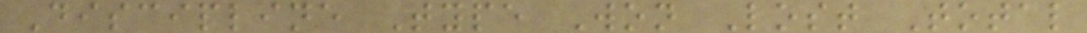Discipline Type Won Lost Total
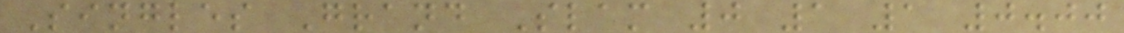Singles Grand Slam 0 1 1 0.00
